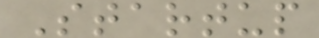Startup
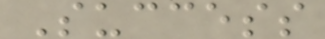Success
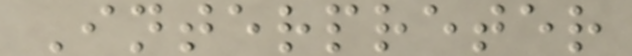Interpreter
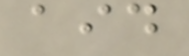aid
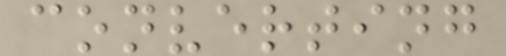converting
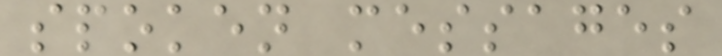spoken messages
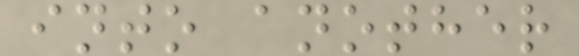into another
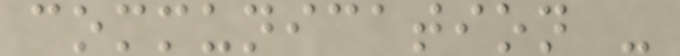communication -
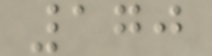170
